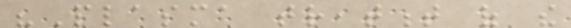"Plasma treatment of the
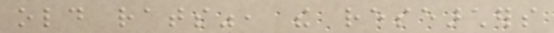old rats", the researchers
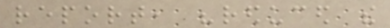report, "reduced the
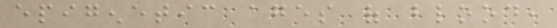epigenetic ages of blood,
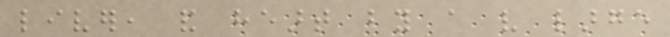liver, and heart by a very large
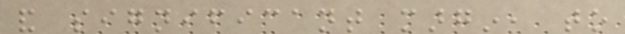and significant margin, to
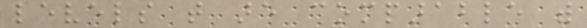levels that are comparable with
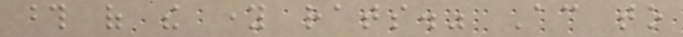those of the young rats." According to
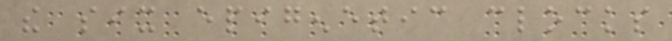the six epigenetic clocks
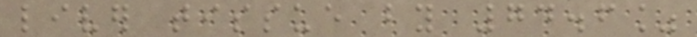liver tissue by 74.6%
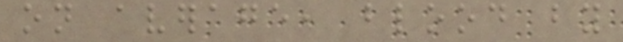on average, blood by
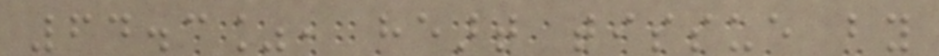64.3%, heart tissue by
